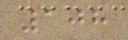108
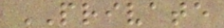PRIVATE
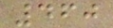460
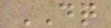DQ
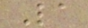La
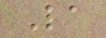La
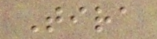Tira
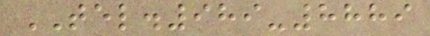TEL.989-8889
